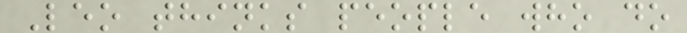Leo thinks people who do
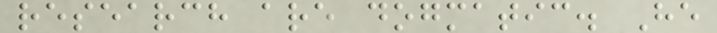research are dogmatic. He
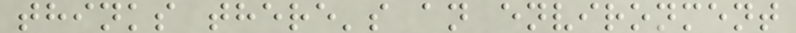thinks there's an environment
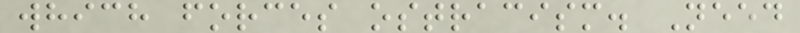which forces ostracism. Need
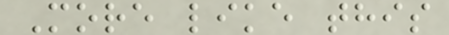More like this
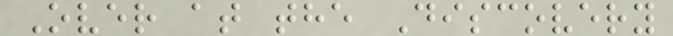Over at the Discovery
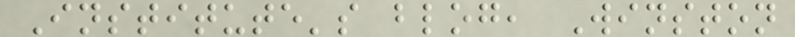Institute's blog, Winston
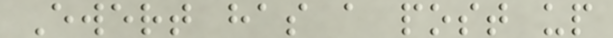Ewert has a post up
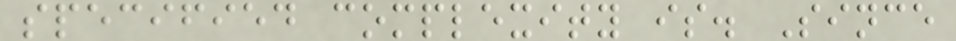specified complexity is. Since
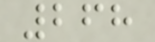268
